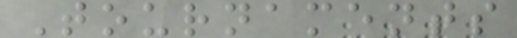Tournaments
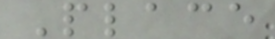Place
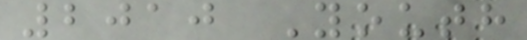2010 Youth
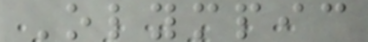Olympic
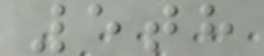5th
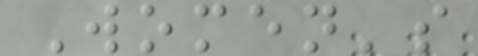Women's
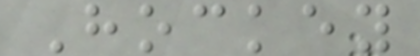Hockey
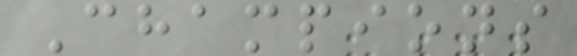Champions
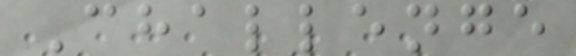Challenge
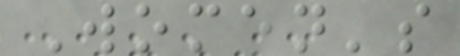Women's
